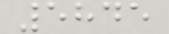5845
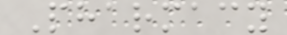Pharmacy
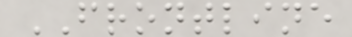FRONTLINE
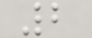2
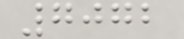7072
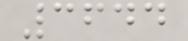3644
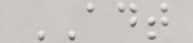ADT
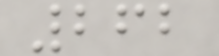262
